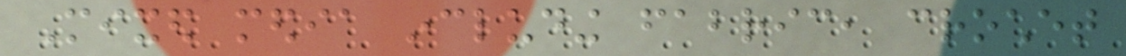Mixed media including fabric, crochet
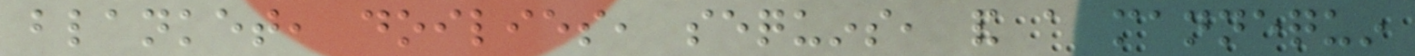blanket, doilies, sequins, and a mannequin
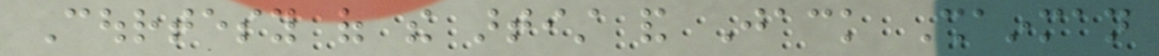Courtesy of the artist and Jack Shainman
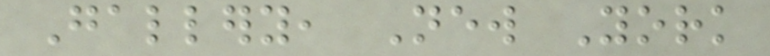Gallery, New York
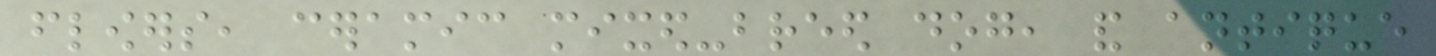flowers, ceramic mixed-breed dog, and antique
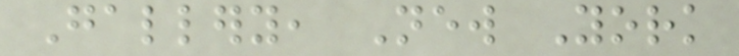Gallery, New York
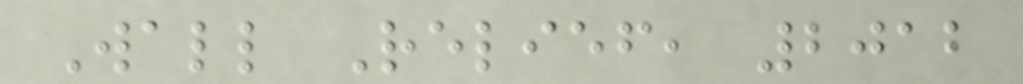Wall Relief, 2012
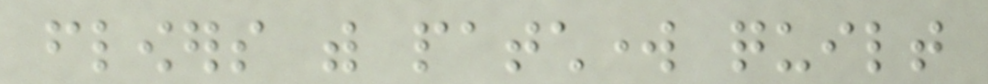flowers with patchwork quilt
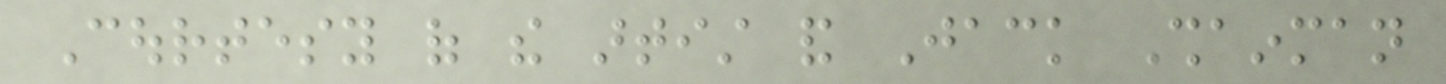Courtesy of the artist and Jack Shainman
